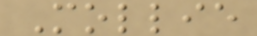Mollie
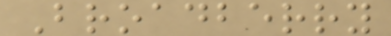Broadberry
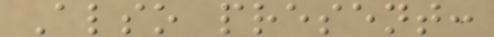Also present:
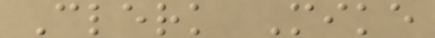Clerk Mike
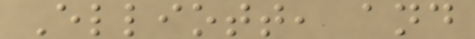Elliott, and
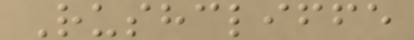Rushcliffe
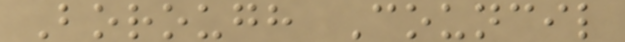Borough Council
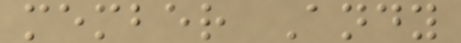member Andy
